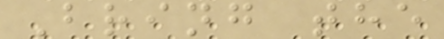Bring the
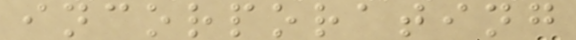incorporating
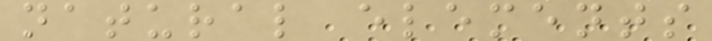natural elements
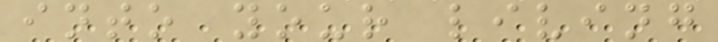into your living
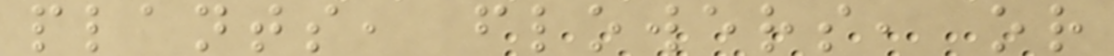plants, flowers, or
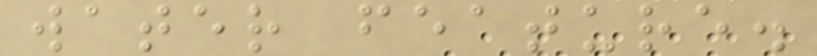water feature.
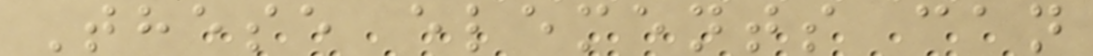These elements can
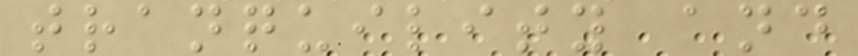tranquility and
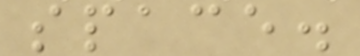space.
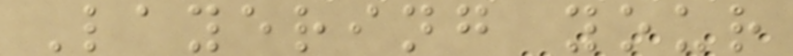Layering your
